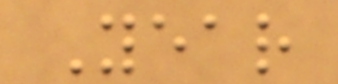Year
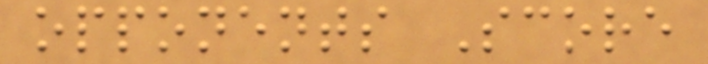opponents Score
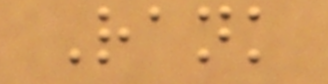Rank
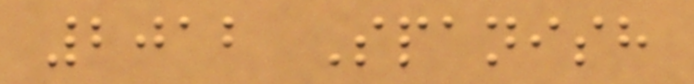2012 Spanish
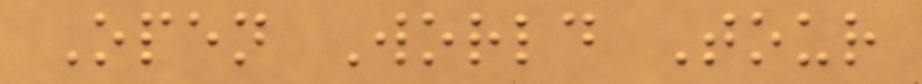Open World Tour
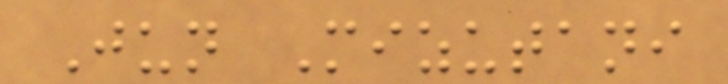Jun Mizutani
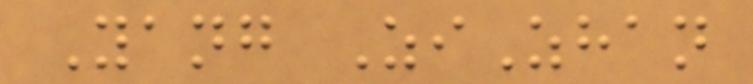Yang ZiZhan
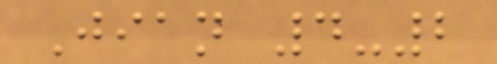Jian 4-2
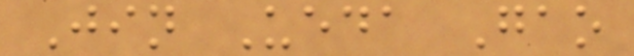Jin Ueda Gao
